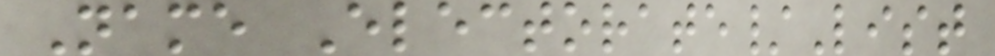Name Electorate/List
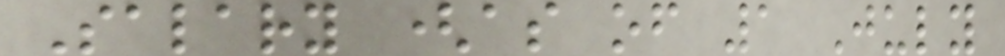Salary (as of 1 July
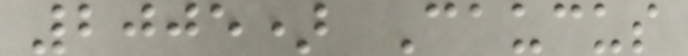2005) Caucus
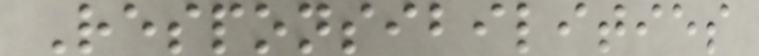Responsibilities
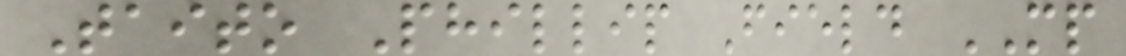Taito Phillip Field MP
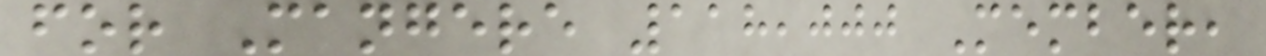for Mangere 118,000 Member,
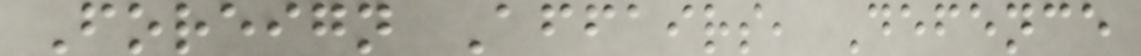Foreign Affairs, Defence
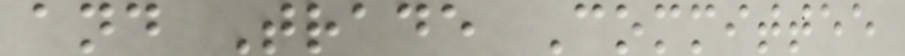and Trade Committee
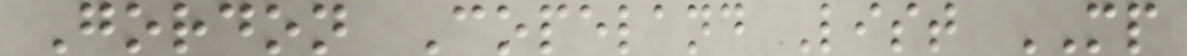Gordon Copeland List MP
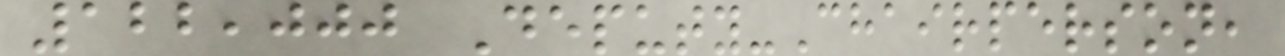122,000 Deputy-Chairperson,
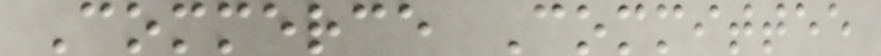Commerce Committee
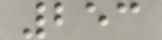253
